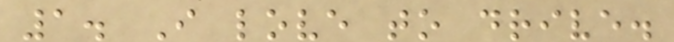1. I love to drive.
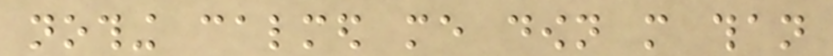nothing calmed me down more than
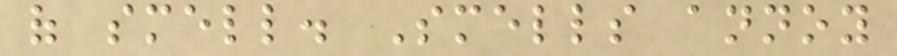of smell. Smells annoy
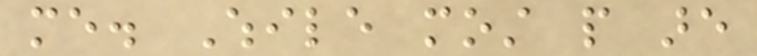me. While most people are
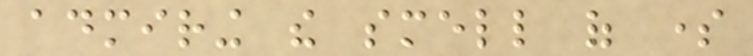admiring the smell of some
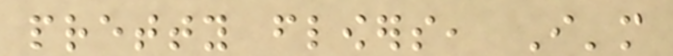pretty flowers, I'm
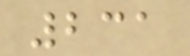231
